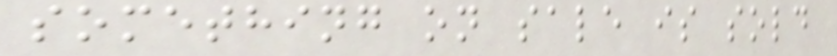something on sale is sold
